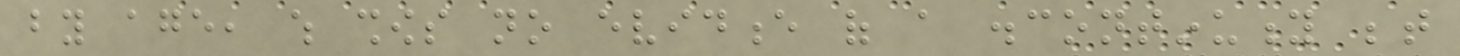by age, which shows no evidence of a discontinuity between
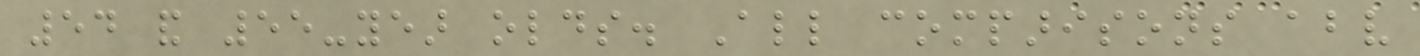54 and 55-year olds. All comparisons above
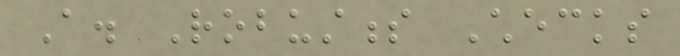A. Robustness Checks
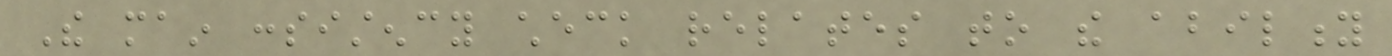The main consistency check relates to the ability
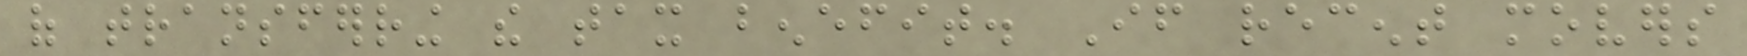of transferring the tax benefit. If recent movers
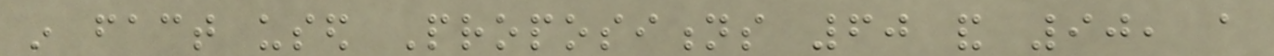in fact used Propositions 60 and 90, a
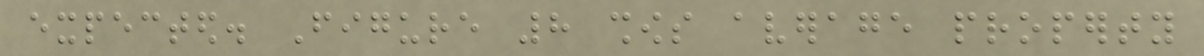expected. Figure 8 shows average property
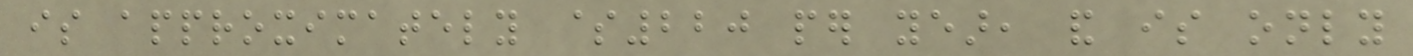is approximately $220 per year, and is only
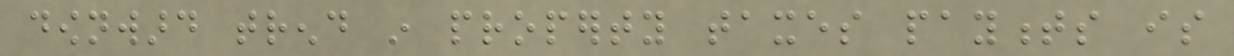downward trend in property taxes payments is
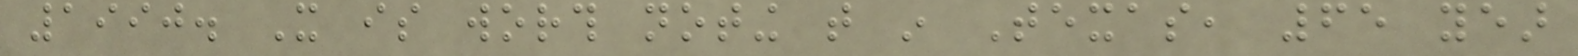1990. It is worth noting that in Texas, 65 year
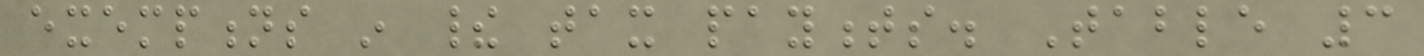exemptions in their tax payments. Table 3
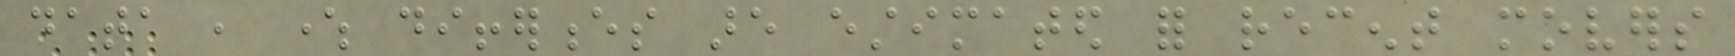data , where differences are estimated for recent movers
